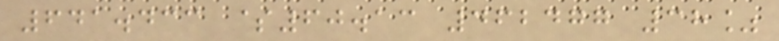641.433 $60.13 462477 38%
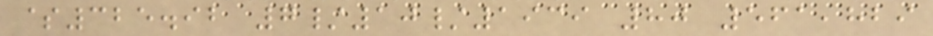$325.92 7/10/1939 80 561,829
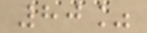80%
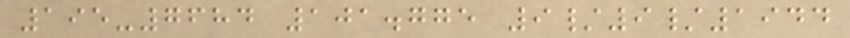195-7684 101.775 9/9/1944
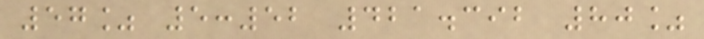57% 5:52 421.392 80%
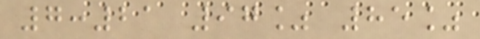7:21 97% 85%
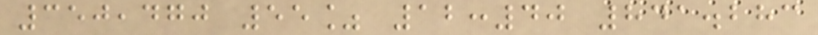350,470 55% 12:40 841.283
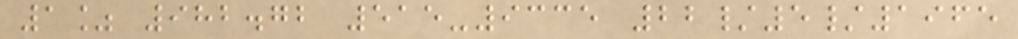1% 982.72 515-9335 22/5/1965
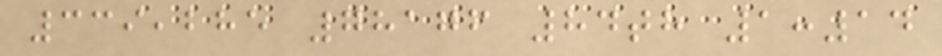339,285 78176 84th 1:14
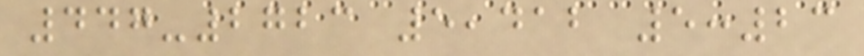447-2723 5,412 5:23
